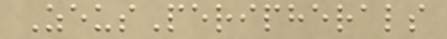ZeusPeripherals
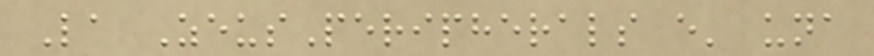La ZeusPeripherals e' una
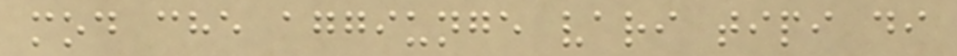mod che aggiunge vari tipi di
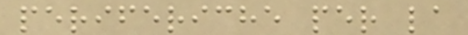periferiche per la
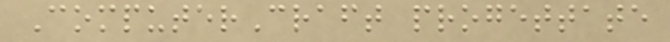ComputerCraft progettate
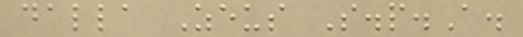dalla Zeus S.p.A.
